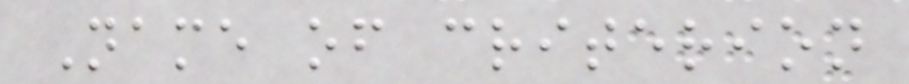Name of criterion
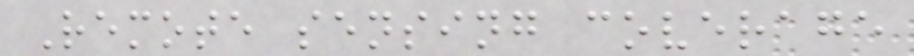Remote sensing coverage
